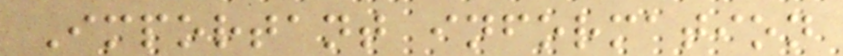Important information
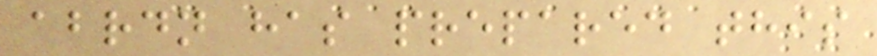abrdn has prepared this
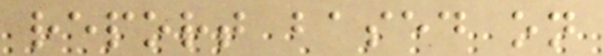report based on
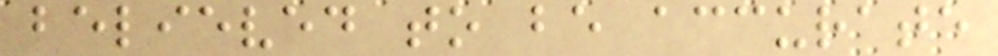believed to be accurate
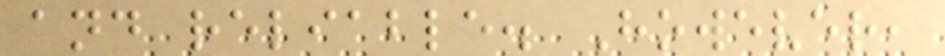and reliable. However,
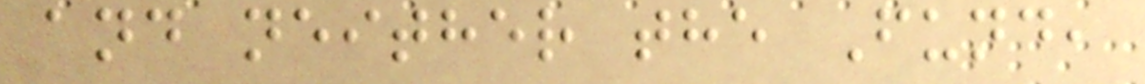and neither the Fund,
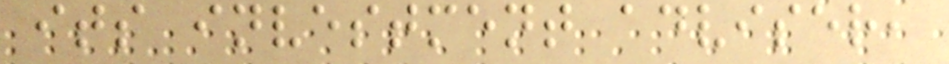its investment adviser,
